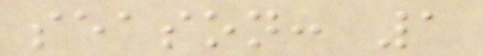season: 1
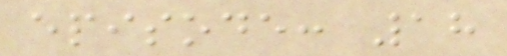episode: 18
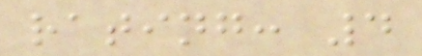rating: 4
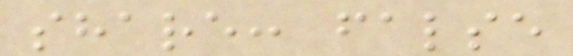share: false
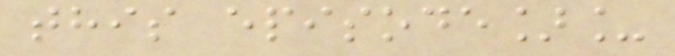this episode]_
